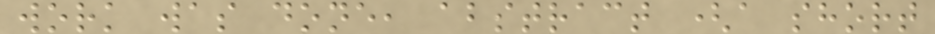work was done, abstract (a short
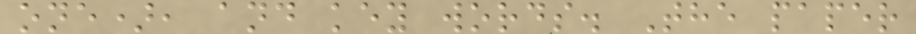one), and key words. The paper
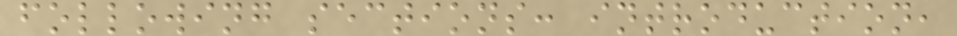following sections: introduction,
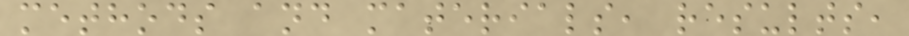methods and materials, results,
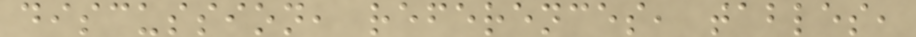discussion, references, tables,
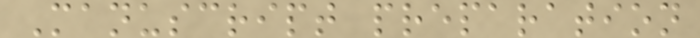Manuscript preparation
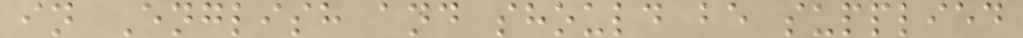in English and should be supplied
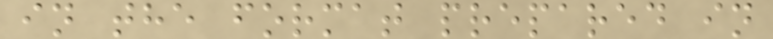in the format prepared in
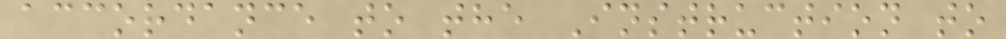accordance to the Instruction to
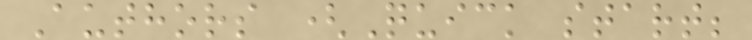Authors (Quick start;
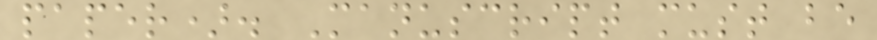paper). Manuscript must be
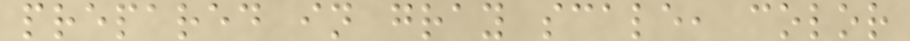prepared in gray scale, color
